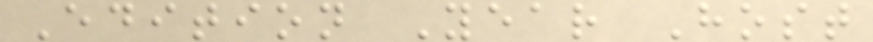Edition Year Host
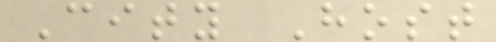City Host
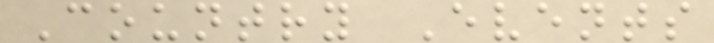Country Events
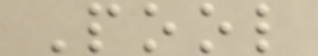Pool
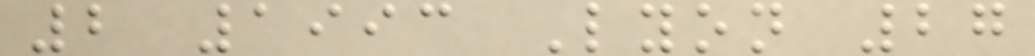2 1993 Lyon 27
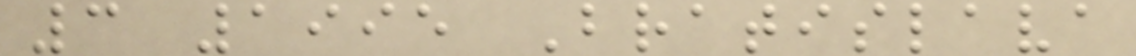3 1995 Bratislava
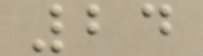24
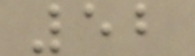52
